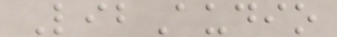LibAudio
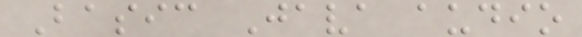Basic Java audio
